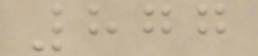877
